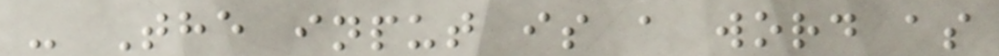- The input is a word as
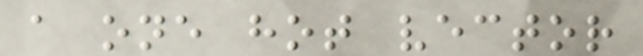a one hot vector
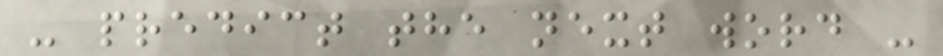- predict the next word -
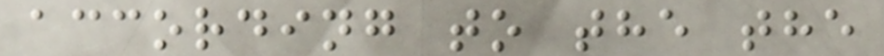according to the the
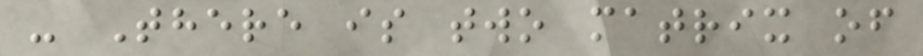- There is two matrix of
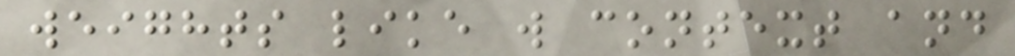weights like w context and
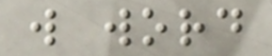w word
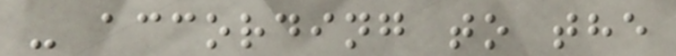- according to the
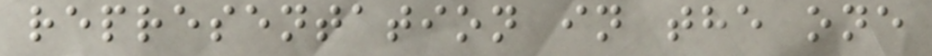representation in the one
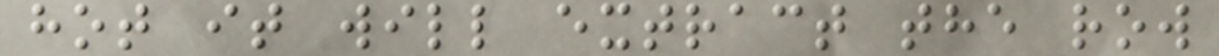hot it will extract the row
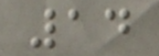14
